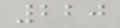220
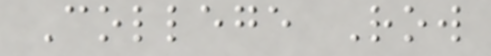College Row
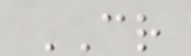CR
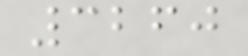3260
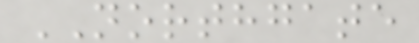NORTHGATE
